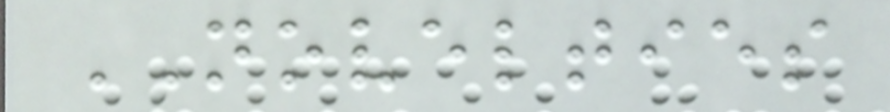NOVELTIES
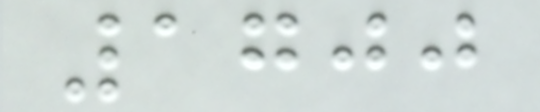1700
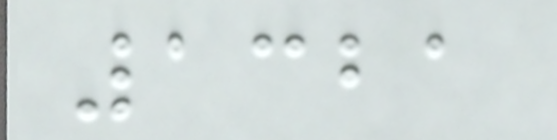1321
